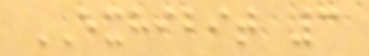EXHIBIT 3
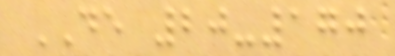DE 20-170
